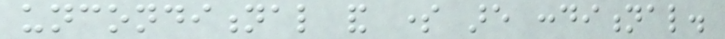unconditional and some are conditional.
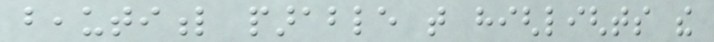beautiful parable that highlights the
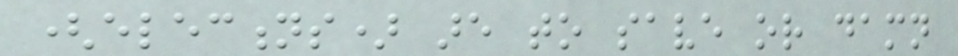(elections) are to save or damn
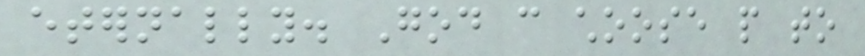eternally. God can choose people to
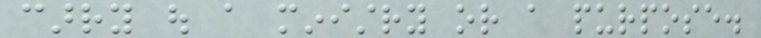carry out a ministry or a purpose.
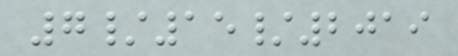7/15/2019
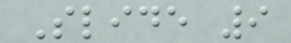Slide 9
